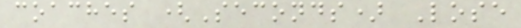coaches (Seconds) Lose
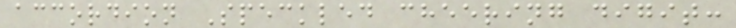accordion Speckled cheering digit:
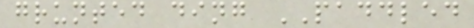grunted ding PADDLED
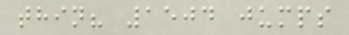thin? 1504 jumps
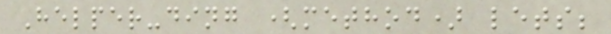Helper-ding (method) lets;
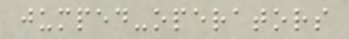jumped-operators
